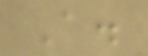A.
